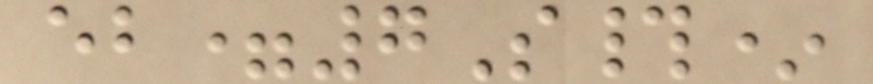eb=7S#*
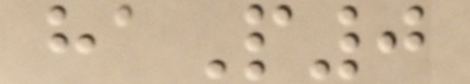haP0
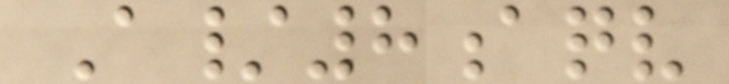A/8aqv
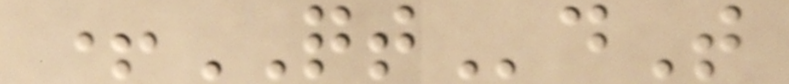+QTdT
